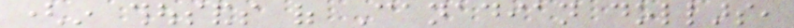(in thousands of Canadian dollars,
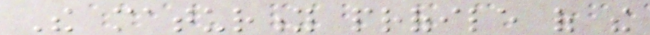The maturity profile of the
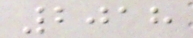2018
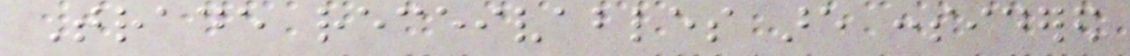Trade receivables are considered
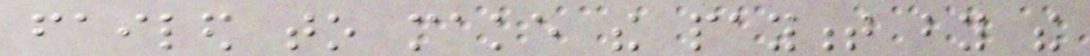failed to make the payment by the
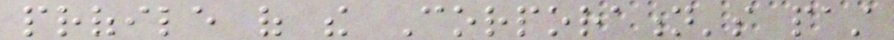profile of the Corporation's past
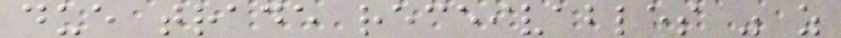due trade receivables was as
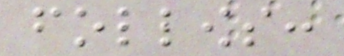follows:
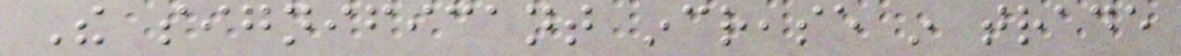The significant increase in trade
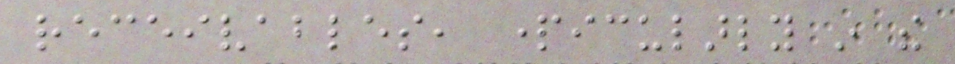receivables, particularly in the
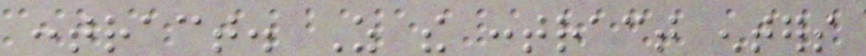contract. As the contract enters
